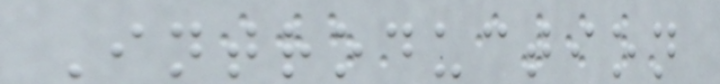Introduction
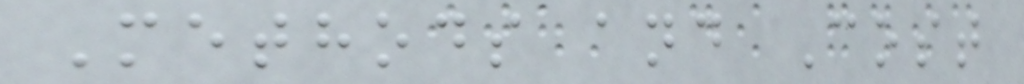Methods and Cost
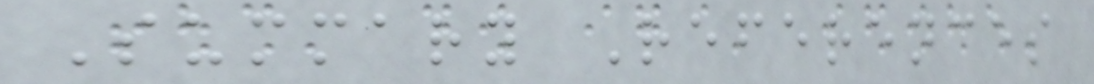Summary References
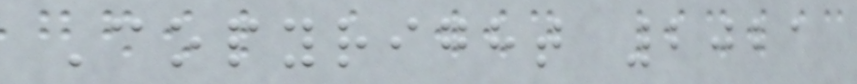Copyright 2021
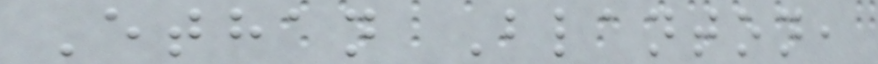Ethan Blanton,
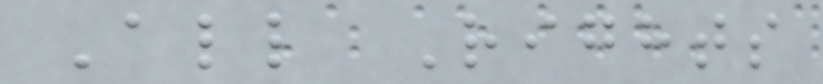All Rights
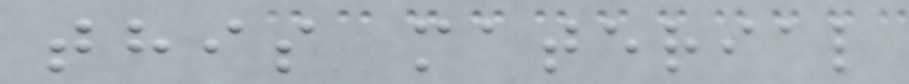this material
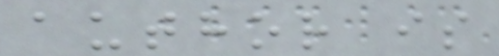author is
